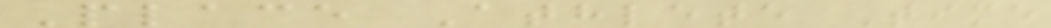Place Athlete Time
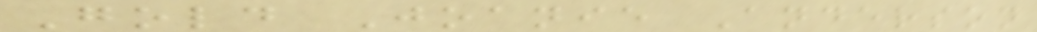Gold Joanie Anderson
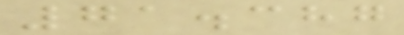71.387
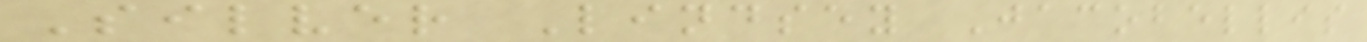Silver Lindsey Jacobellis
